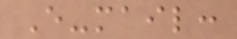E-mail:
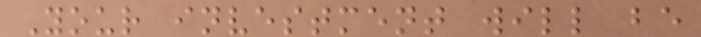Your investment will be
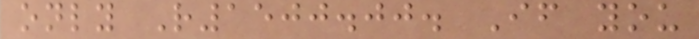only R1500.00. If you
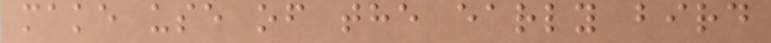make use of the early bird
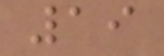19
